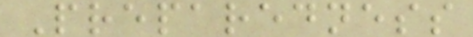Preparedness
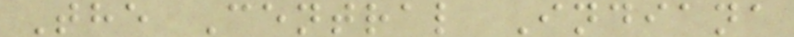The Central Indiana
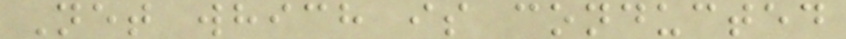Net which is conducted
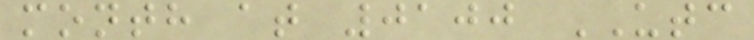month at 0100 UTC
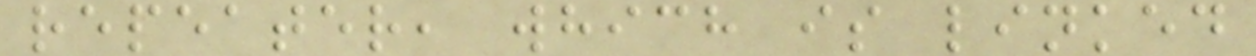repeater, which is linked
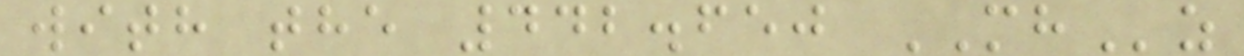with the 442.650 MHz
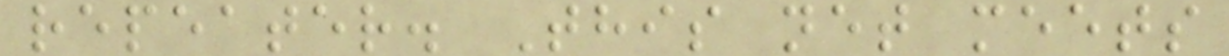repeater. This net meets
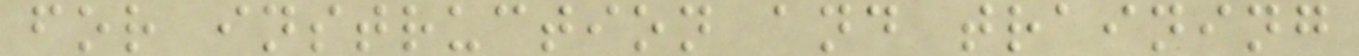for instruction and training
